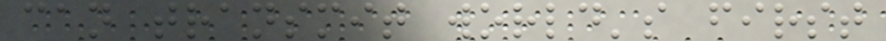can transmit world's first
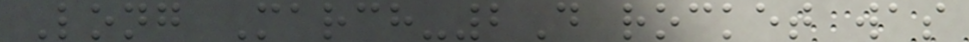Long March-2D rocket was
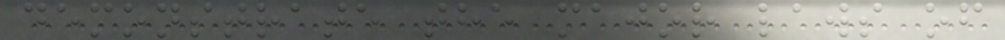demonstrate the major laws of
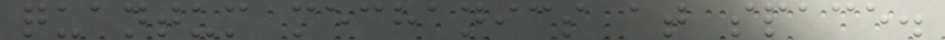quantum mechanics at space.
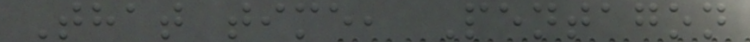That time, Pentagon
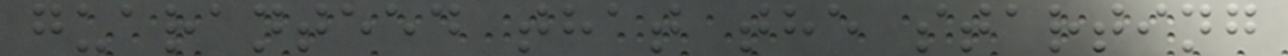guaranteed that the starting
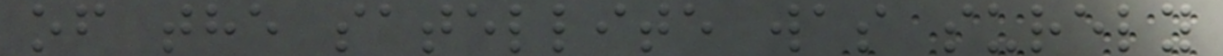of the satellite was surely
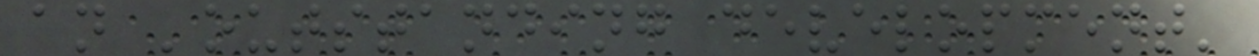an 'outstanding development'
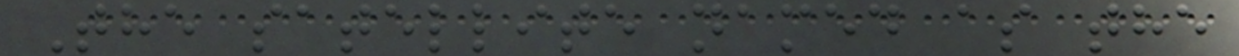The satellite named as the
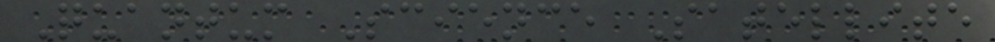Quantum Science Satellite
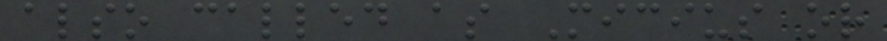also called as Micius or
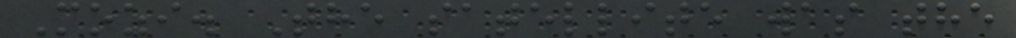Mozi. The satellite was the
